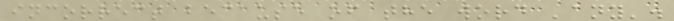incorrect because of the word 'any'.
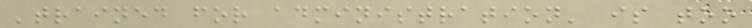'trained for administration' is too
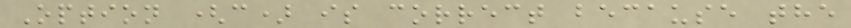Option (c) is correct because the
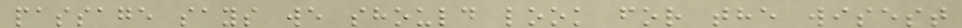passage says we should look for the wisest
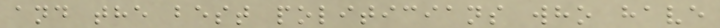and the best politicians who have
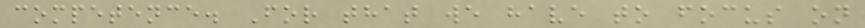competence. For that we have to focus on
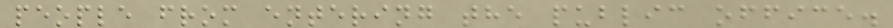people from entering the public office.
